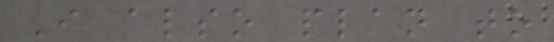I also plan to
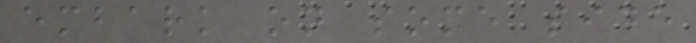embark on some side
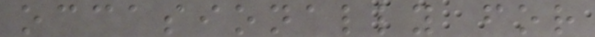occasionally for
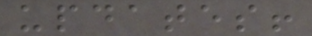updates!
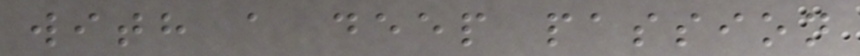with a deep passion
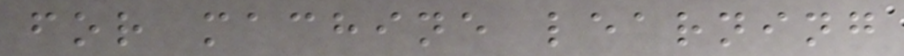for machine learning
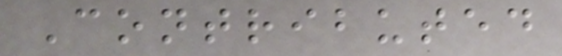Contributed
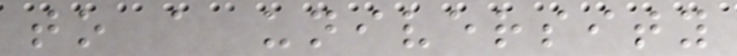to a university
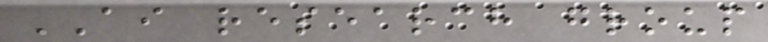AI research group
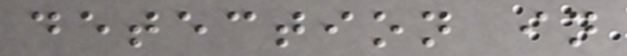detection in
